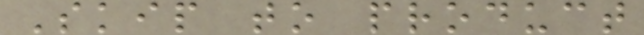Skip to product
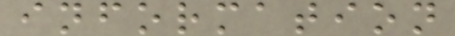information
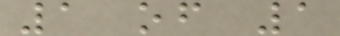1 of 1
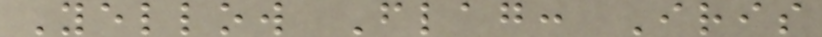Yellow Flag: Iris
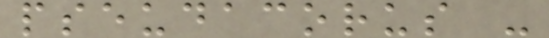pseudacorus -
